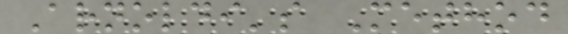Arnoldi's Method
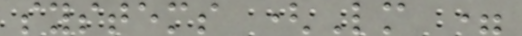systems (Lm =
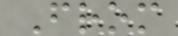From
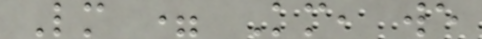Lm = Km, we
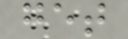get
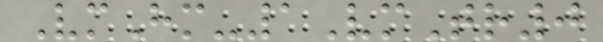VmHm-1VmTr0
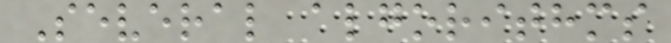Several algorithms
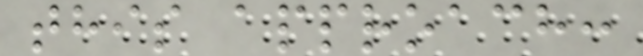this approach:
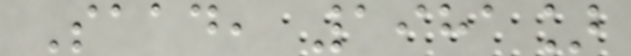Saad, 1981]
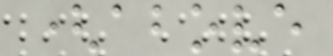(above
